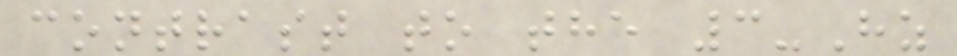contrast to the 3-Hz
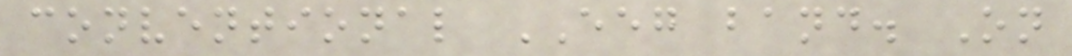conventional EEG band. On
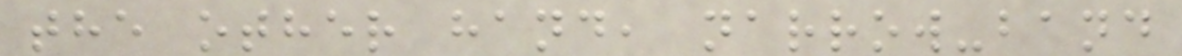the other hand, narrow-band
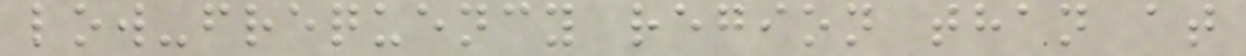low-frequency region than at
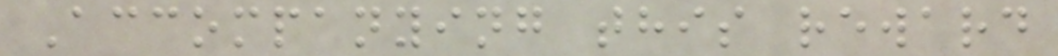Accompanying this reward
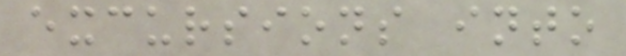excursions into
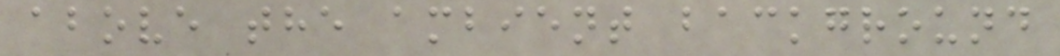above the ambient background
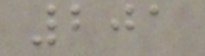201
